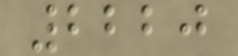2220
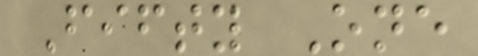Fifty One
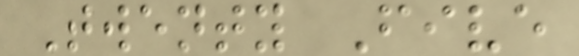Twenty Five
